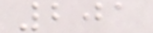201
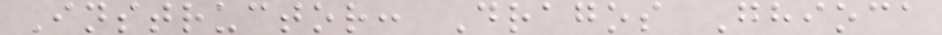Instructor: Dragos Ghioca
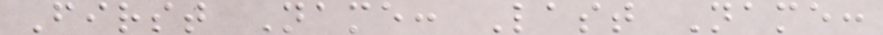First Name: Last Name:
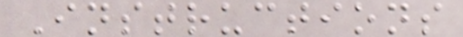Instructions
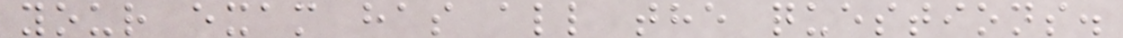your exam has all the questions.
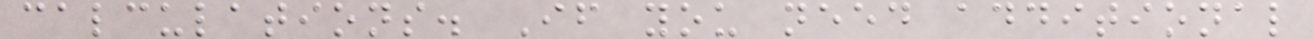calculations. If you need additional
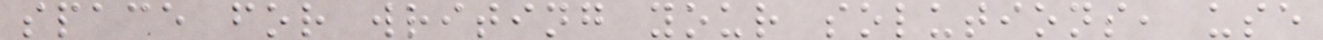space for writing your solutions, use
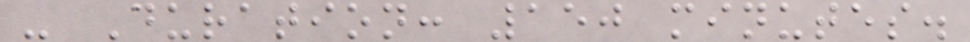- Duration: 150 minutes.
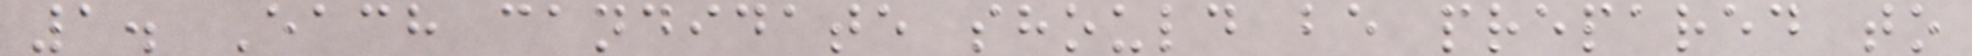1. Each candidate should be prepared to
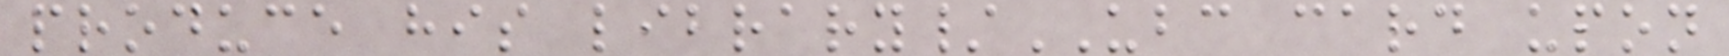produce his library/UBC card upon
